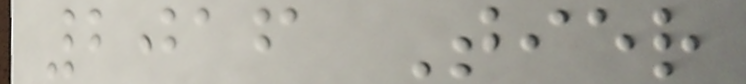2016 Tier
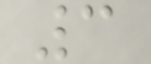3
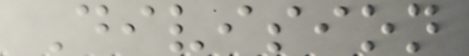Division
